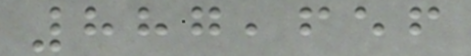887,656
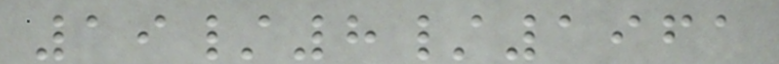19/8/1961
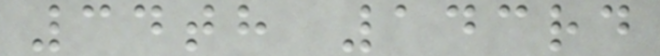34th 143rd
